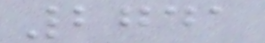2741
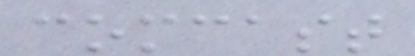comcast
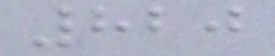820
